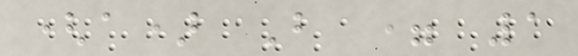(a) B = 1
